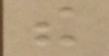the
